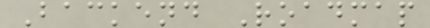Backend Roadmap
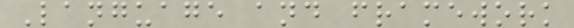Language and framework
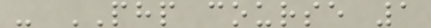- PHP course 1
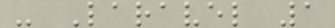- Laravel 1
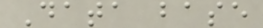Data base
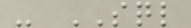- SQL
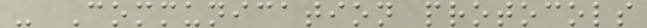- Communication protocols
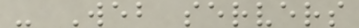- Web servers
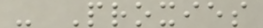- Proxies
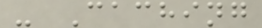- Caching
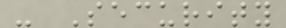- Security
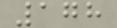178
